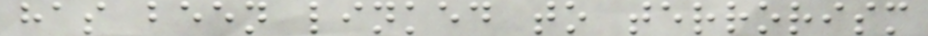has been linked to terrorism
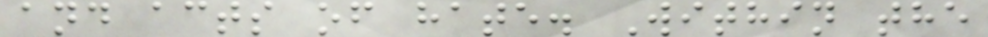and acts of hate. Within the
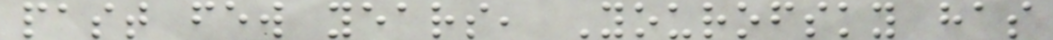past few years, Yourofsky has
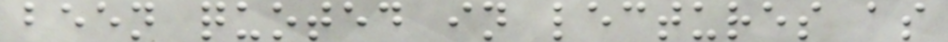been quoted in lectures as
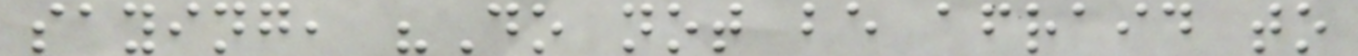saying, "Do not be afraid to
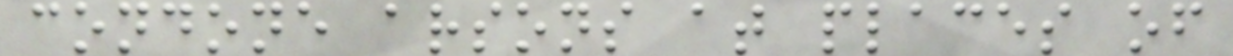condone arsons at places of
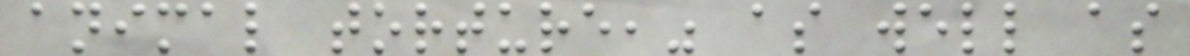animal torture," as well as
